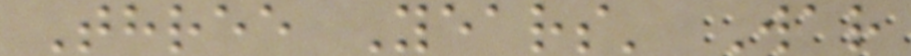Three Years' War
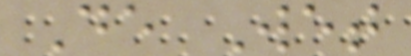De Wet
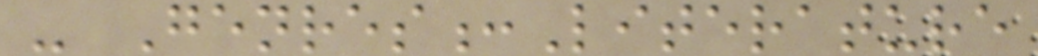- Genres:Literature
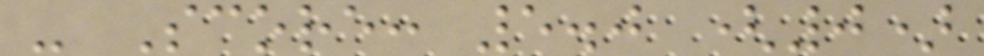- Score: 5.0 (0)
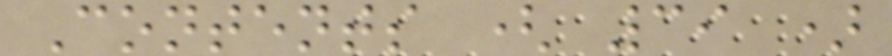Contents ( 39 )
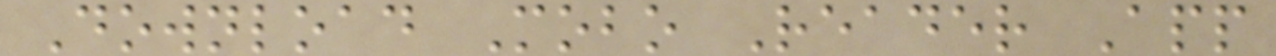Download Mobo Reader App
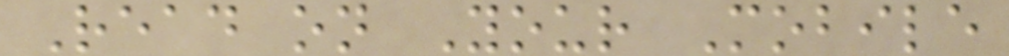Read on Your Mobile
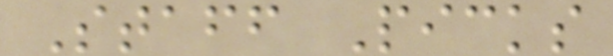Staff Picks
